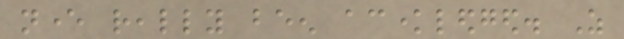never really been acknowledged. As
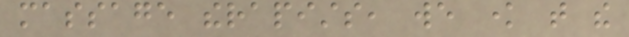massage therapists, we know that the
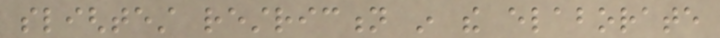slightest restriction in the elaborate
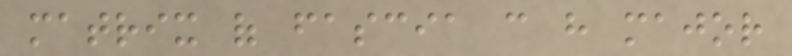matrix of fascia can have major
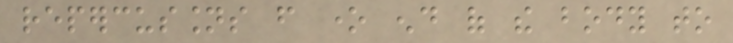repercussions from one end of the body to
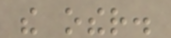the other.
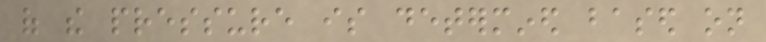of the pressure is determined based on
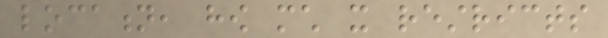location, how much it restricts
